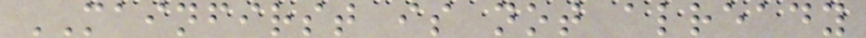MAINFIRST is not already
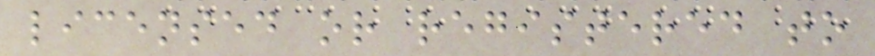licensed or registered to
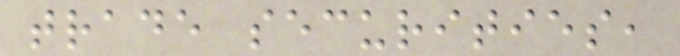trade securities,
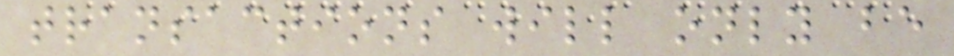transactions will only be
